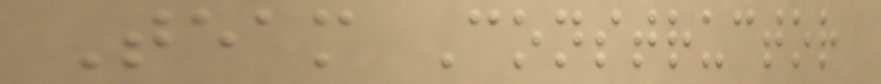Team Constructor
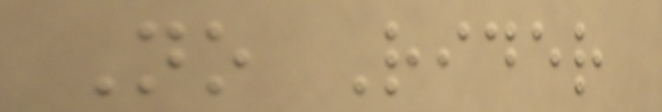No Rider
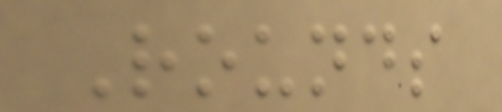Rounds
